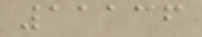11136
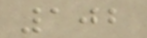102
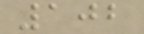102
